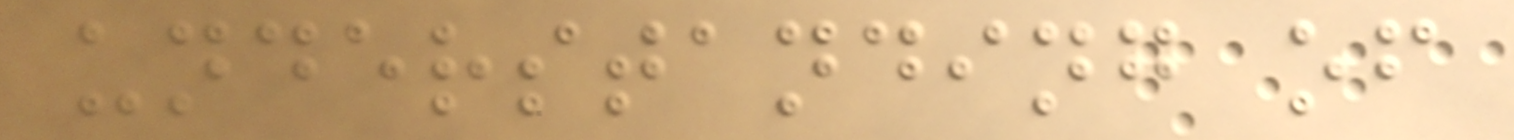understanding of
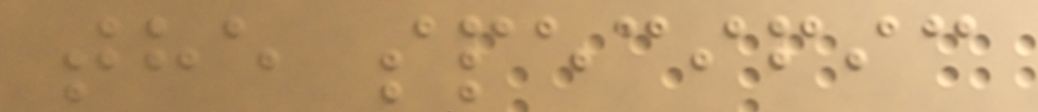the specific
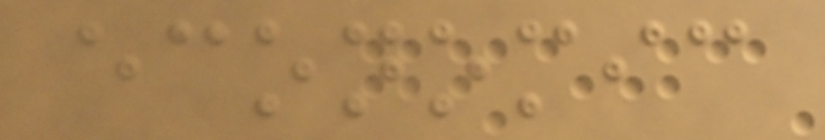economic
